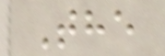The
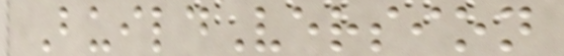BuildVersion
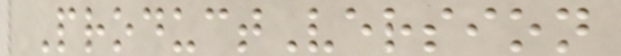ProductVersion
